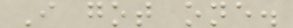I got one.
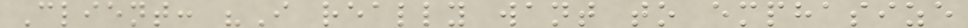Client: "I really want to emphasize
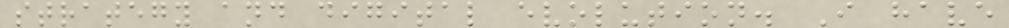strategy and digital evolution. I have
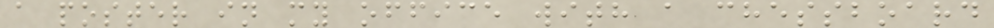a poster in my office with a chessboard
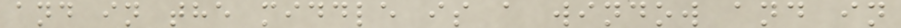and in the middle is a window and in
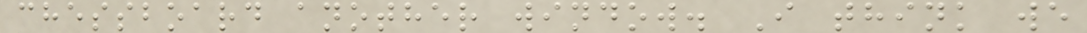chessboard another window. I think we
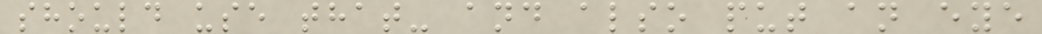should use that- and also put an eye
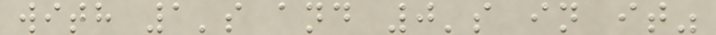with 1's and 0's in it"
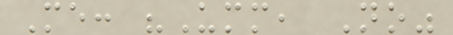Me: "Umm, No"
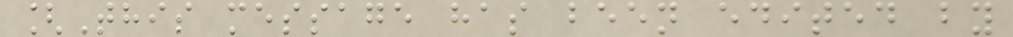[This message has been edited by
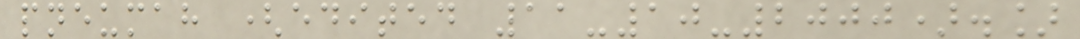pneumah (edited 11-10-2000).]
